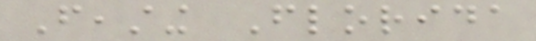Feasting Florida
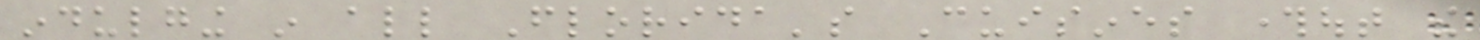indulging in all Florida's Cuisines throughout the
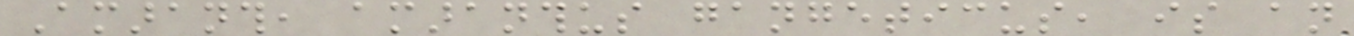Amaranth, amaranthus gangeticus, is an
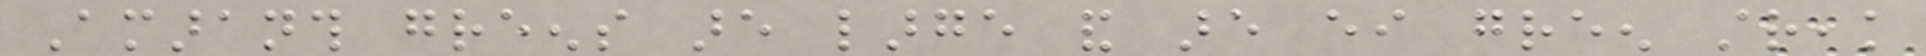Amaranth greens are large and are either green streak
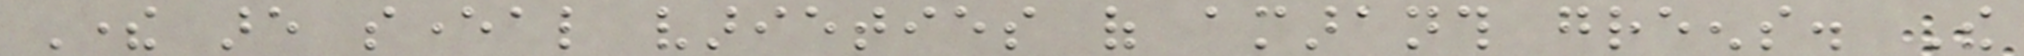There are several varieties of amaranth greens. The
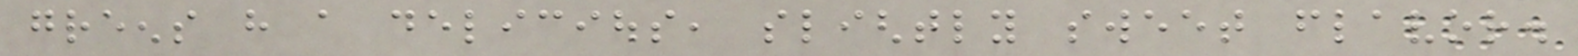greens have a delicious, slightly sweet flavor.
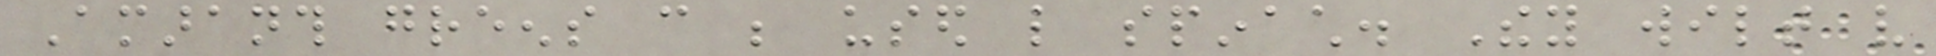Amaranth greens can be used like spinach. They wilt very
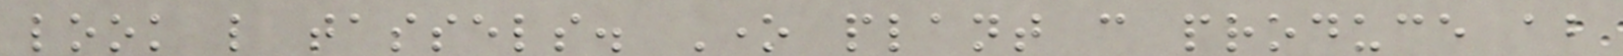look like tassels. One plant can produce about
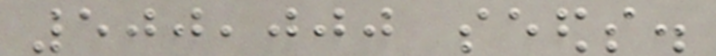500,000 seeds.
